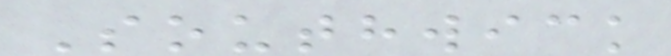Southwick
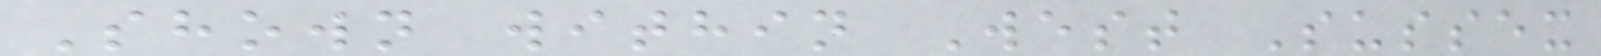Shown within West Sussex
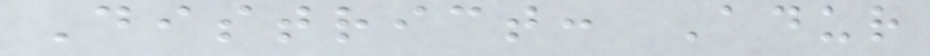District: Adur
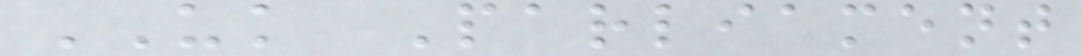UK Parliament
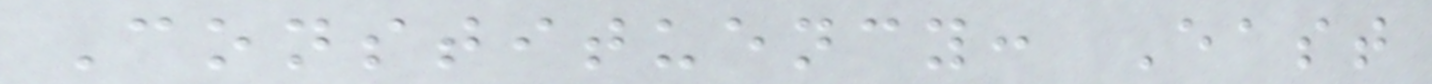Constituency: East
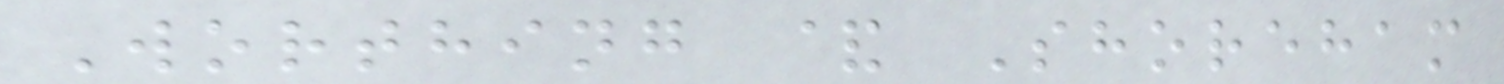Worthing & Shoreham
